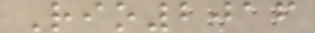Rio2016
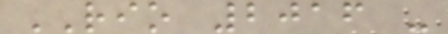RIO 2016 -
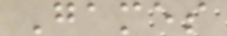Games
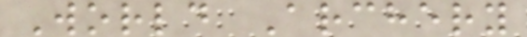World Archery
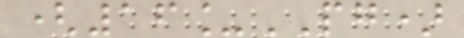(16_PG)
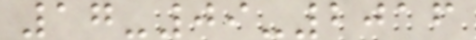17-09-2016
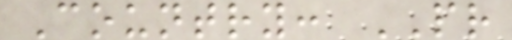Country: PR
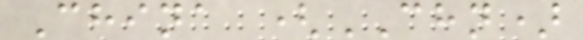China (CHN)
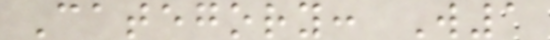Category: W1
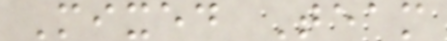Mixed Team
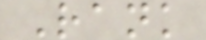Rank
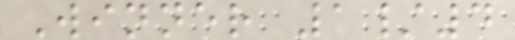Winner 1/4
